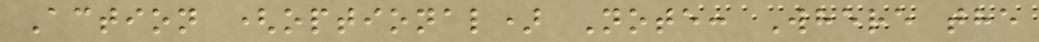Action (optional) Note: Where the
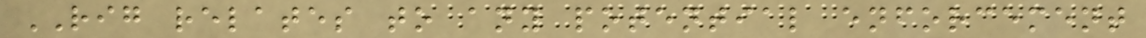RIG relates to any potential enforcement
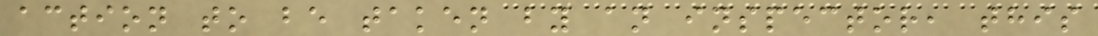action to be taken by an inspector, this
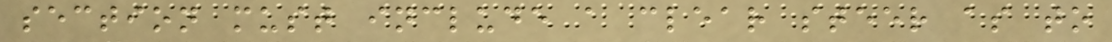section must include a clear steer as to
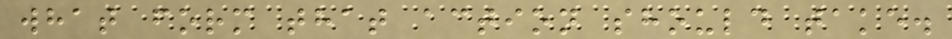what form that action should take.
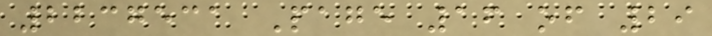2237531 Page 16 of 29
